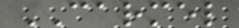CARMEL
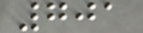701
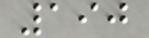190
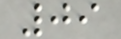09
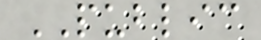PUBLIC
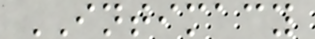INTIMACY
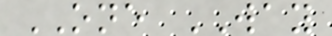ONE WAY
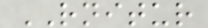RNITUR
